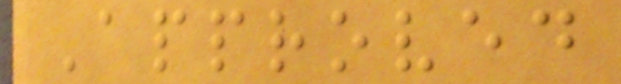Approved
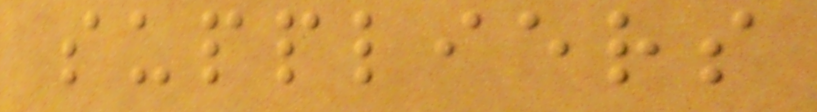suppliers
